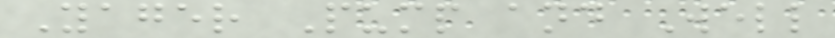Yager Pump and Well
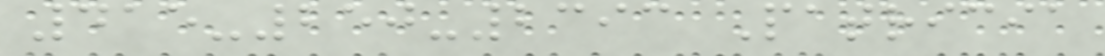415-250-2393 Patricia
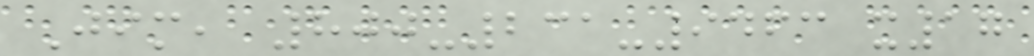Jim, 800-231-9463 x17
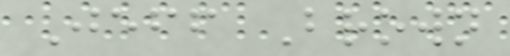Jeff Brown
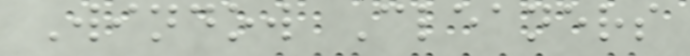Window Cleaners
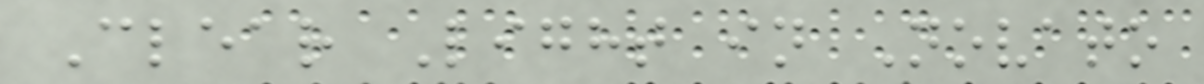Clear Light in Novato
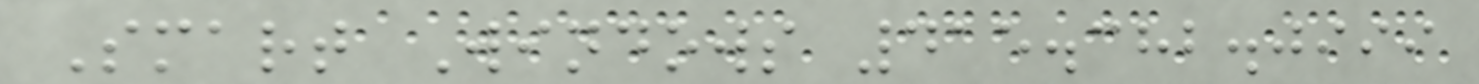Smart Windows 415.382.0999
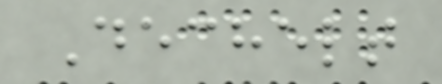Dechelt
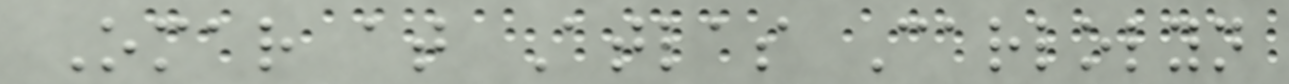Omar at Atlas Carlolyn
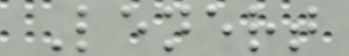Lenert
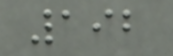192
